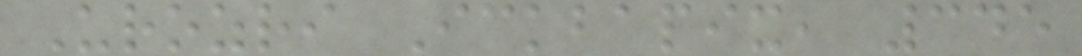Urozri Ickbapix, 345
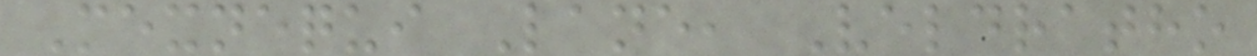Mexnequi Lane, Veldratho
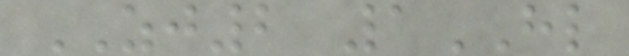ZJ2 1HL
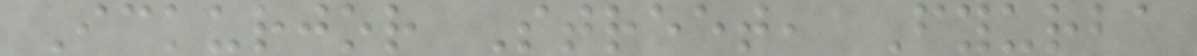Ickurjor Street, Fyurba
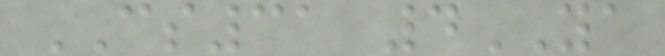CS31 4YA
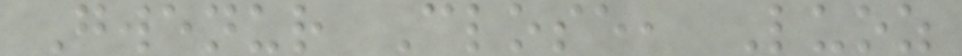Gwenur Close, Luoz
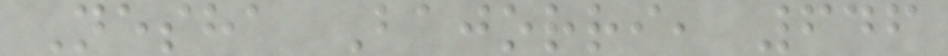Nesha Bajorri, 646
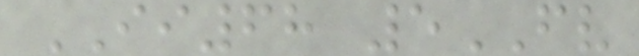II68 5FV
